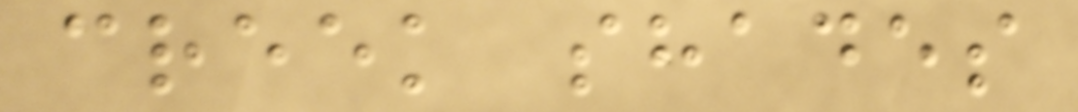creek shades
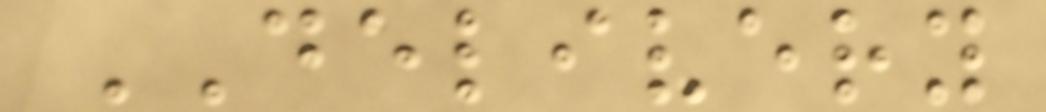DELIVERY
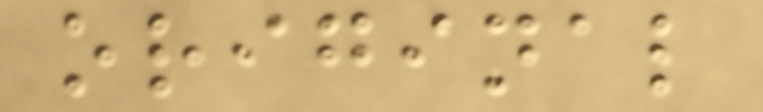original
